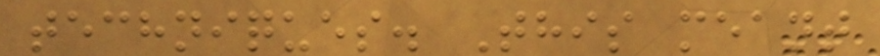techniques. This meant
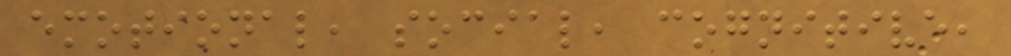emotional, social, cognitive,
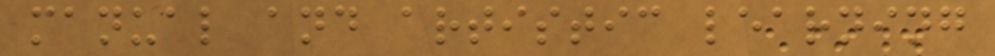manual and artistic learning
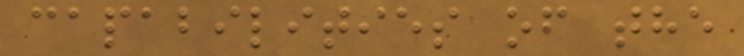capabilities of the
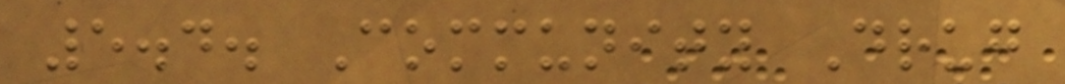5.4. Community Drug
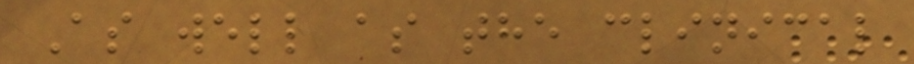As well as the clinical
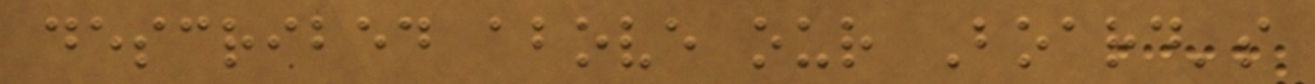described above our Board's
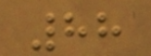88
